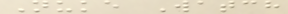Nuke Watch
